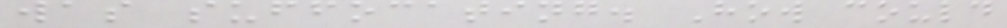was suffocating. How could
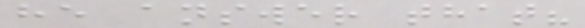he answer that?
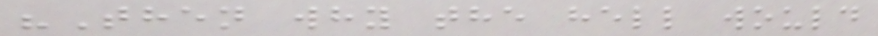"Then why the hell would
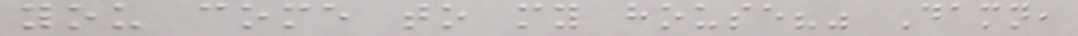you come to my house?" Damn,
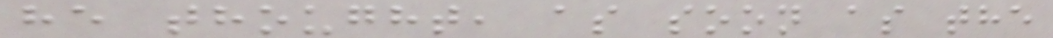he thought, as soon as the
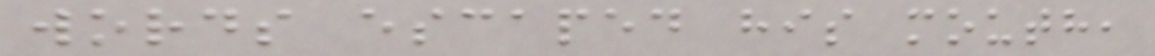words escaped his mouth,
